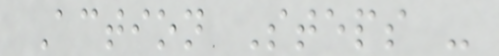Action Steps -
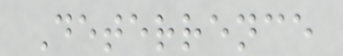Deterrence
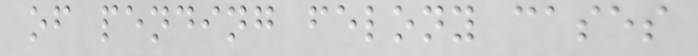of pending felony cases
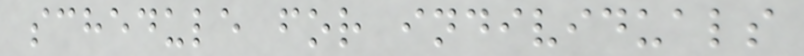schedule for individuals
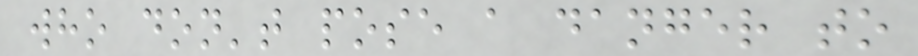who don't pose a danger to
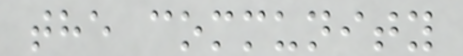the community
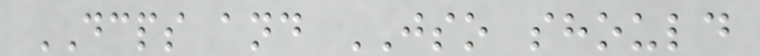DCPS and JSO should
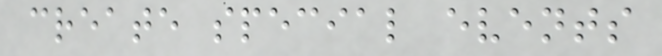create special events
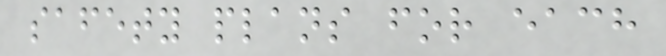safety plans for each
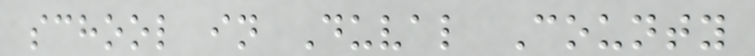school in Duval County
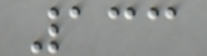133
